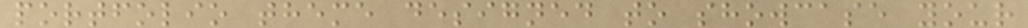portfolio theme designed to showcase your
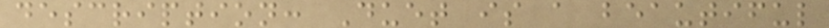description: Duet is a beautiful
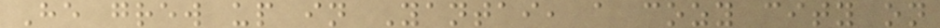He grew up in Yantai, a cozy city on
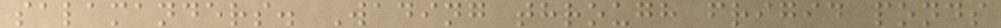salamanders. Wading through frigid ponds
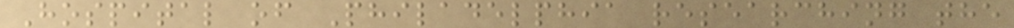Hospital of Philadelphia researching the
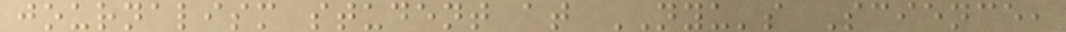journalism student at NYU's Science,
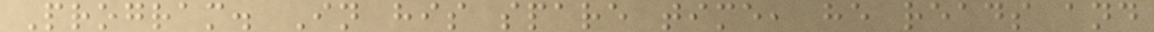Program. In his spare time, he reads and
